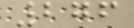276
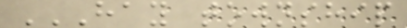HAY TOWNSHIP
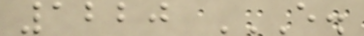1220 E.
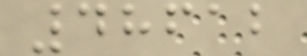48612
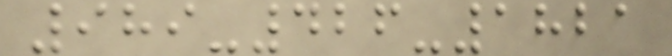989-426-1821
